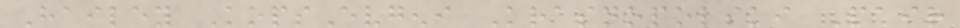Hailey KopsEvgeni Krasnopolski Pair
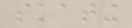skating
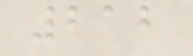212
